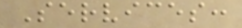Services:
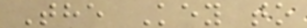The Key to
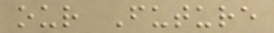our Future
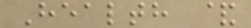Health &
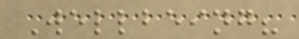Wellbeing?
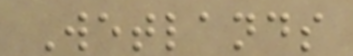Wetlands
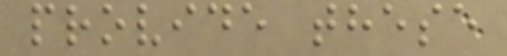provide these
